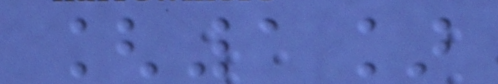[1]
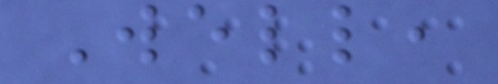Well,
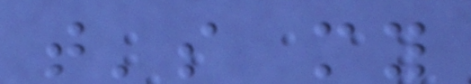that's my
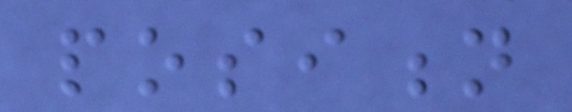position
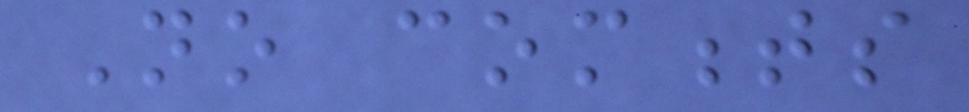No comments
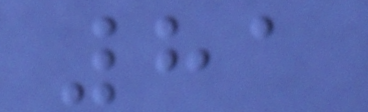81
